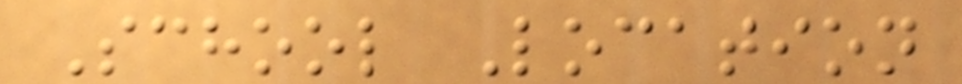School Location
